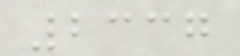2337
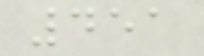451
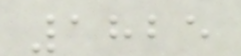1825
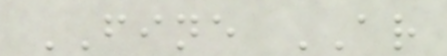FINE AR
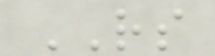RS
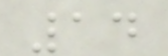14
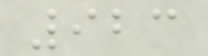923
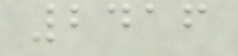2416
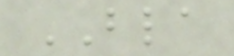BLA
